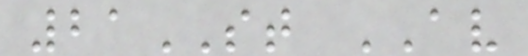21ST AV
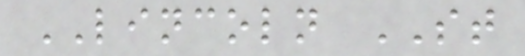LINCOLN ST
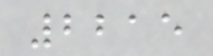2215
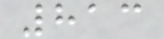813
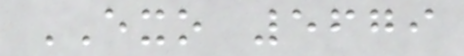EXO 5679
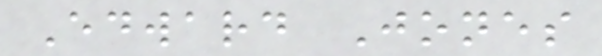Edward Jones
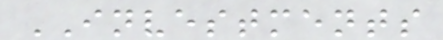INVESTMENTS
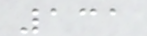131
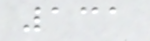131
